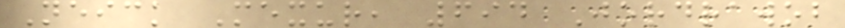Neick Mexur, 694 Jordrawob
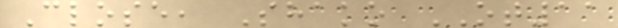Close, Shako OT11
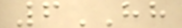6HH
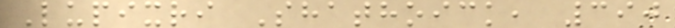Lupixri Shathoick, 390
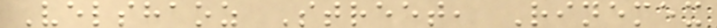Velshaoz Street, Rinemex
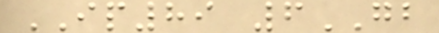IP89 6GB
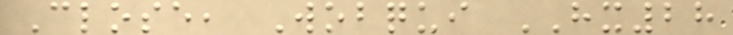Close, Wobqui HX28
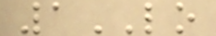1LO
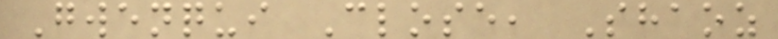Gwenqui Close, Shaoz
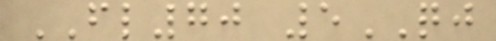FL70 5QJ
